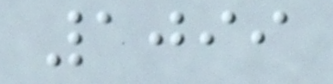1099
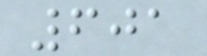601
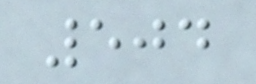504
